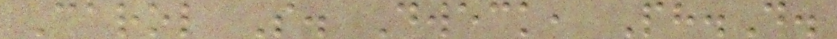Carol S. Dweck, Ph.D.
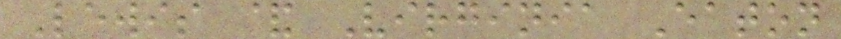Lewis & Virginia Eaton
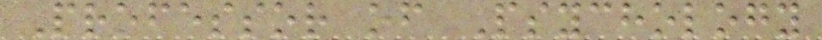Professor of Psychology
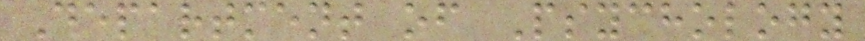Department of Psychology
